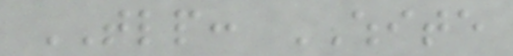TLP: WHITE
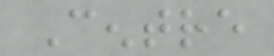Centre
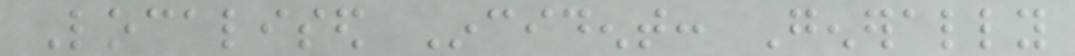Localised Incident: Generally
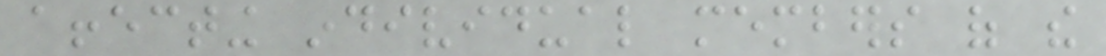affecting individual members of the
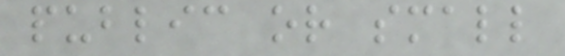public or small
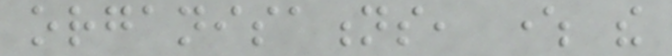organisations, where the
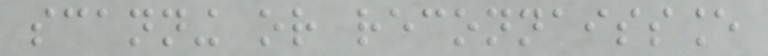scanning or reconnaissance
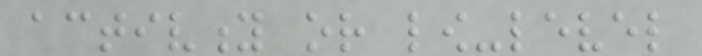activity or low-level
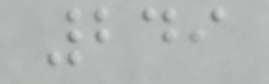249
